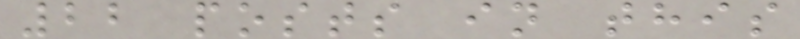22 posts in this
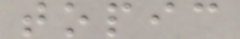topic
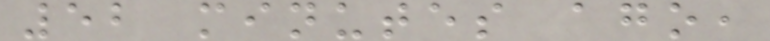52 minutes ago,
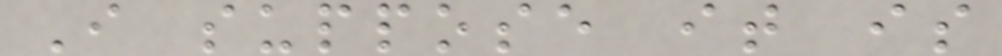I suppose it is
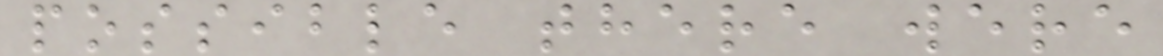possible there were
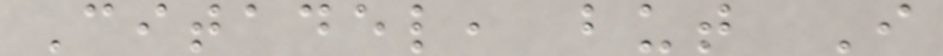Citadel, but I
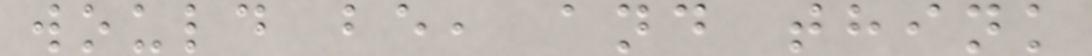would be, and think
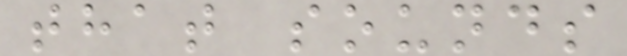that sounds
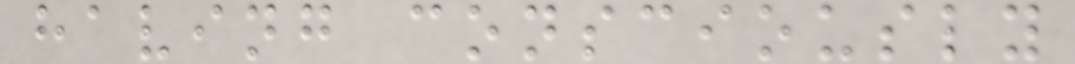having consciously
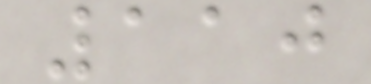110
